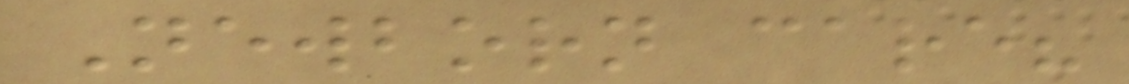Newborn care?
